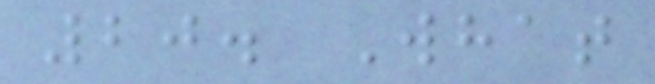20. What
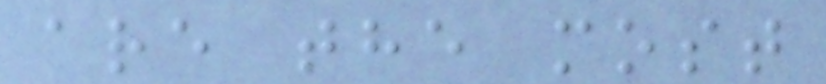are the most
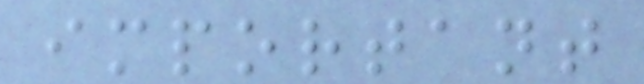important
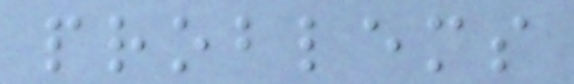problems
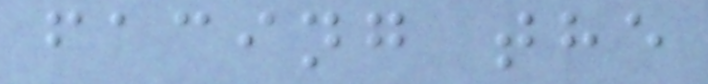facing the
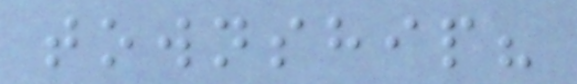township?
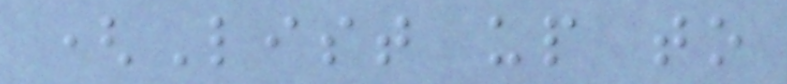(List up to
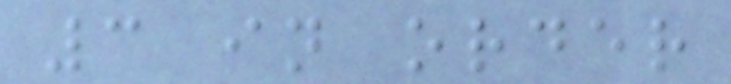3 in order
